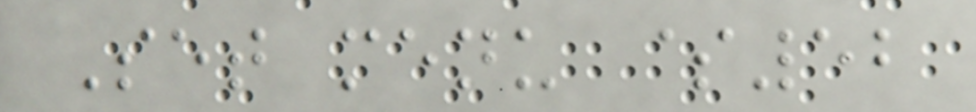Set menu $52
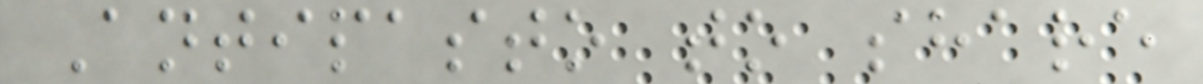Antipasto to share
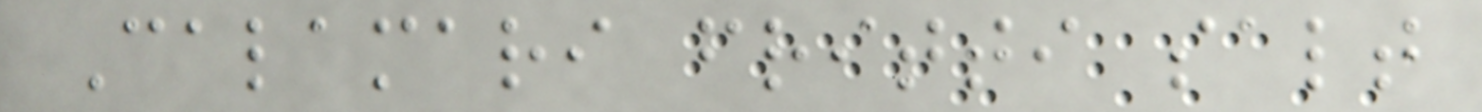Calamari fritti salt
